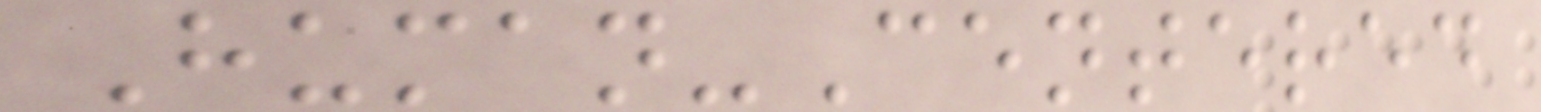Human-Centered
